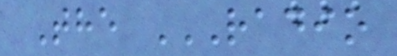The RADIO
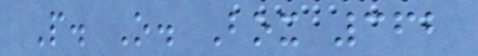P. O. Box 362
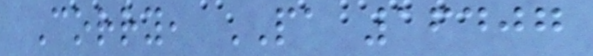Corry, PA 16407
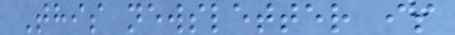This newsletter is
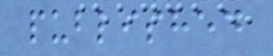published
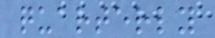quarterly
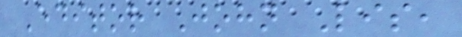Editor John Lis,
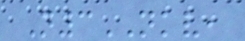N3NKV,
